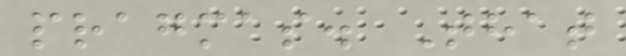pragmas. That
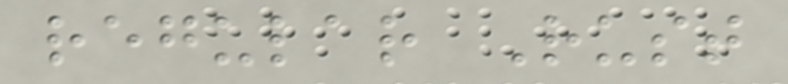regular Rust
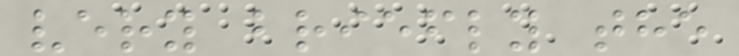very briefly the
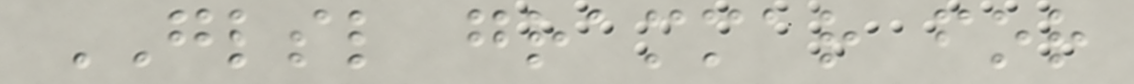GLSL grammar for
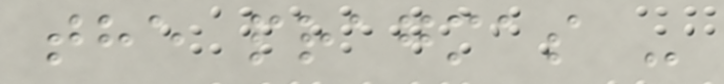the pragmas -
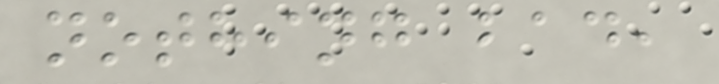nothing bad,
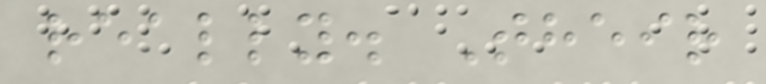really. Their
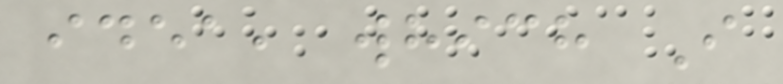idea, which I
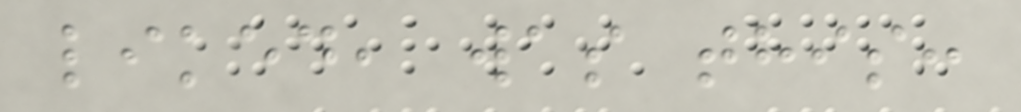liked, was this:
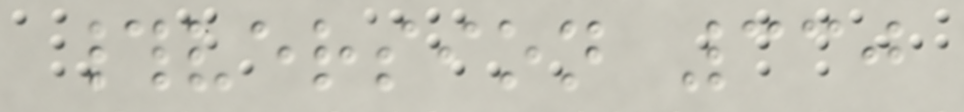#version 330
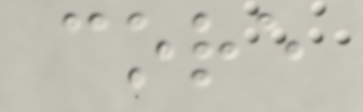core
